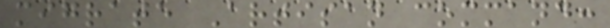migrate Artisan command:
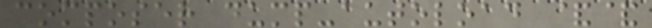composer dump-autoload &&
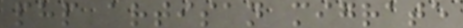php artisan migrate
